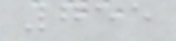755
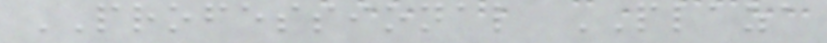PROFESSIONAL PLAZA
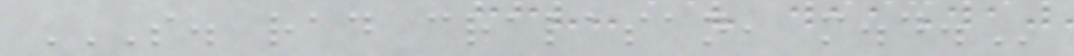S. RAD CRALASAN, M.D.
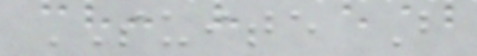SUITE B
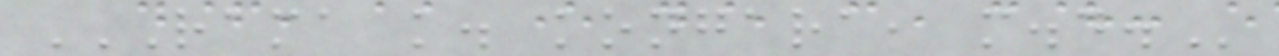RAMA K. KONGARA, M.D.
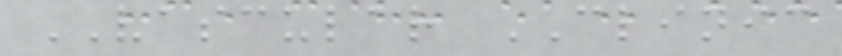VASCULAR CLINIC
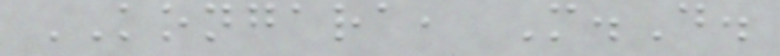KONGARA, M.D.
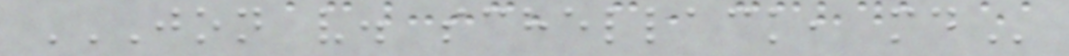JON V. SCHELLACK, MD
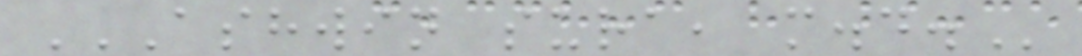ASHWIN SURA, M.D.
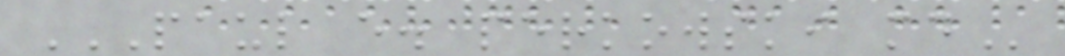PAUL E. PERKOWSKI MD
